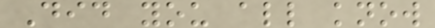Did you all know
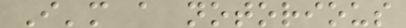I'm a notorious
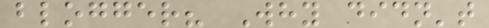blogger? Why didn't
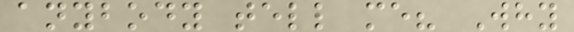anybody tell me? Why
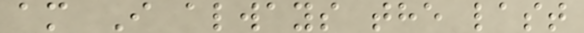am I always the last
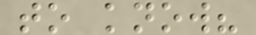to know?
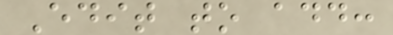Edit to add:
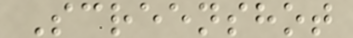Screenshot
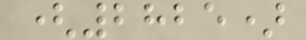(2825)
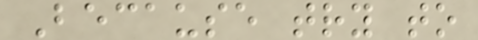Because try to
